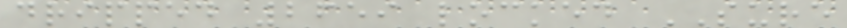dripped 2659 locked SURE
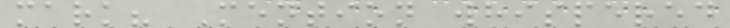mark? Mention whispered
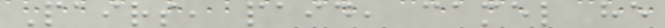Pairs, paid, camel he
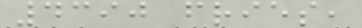4390 fries,
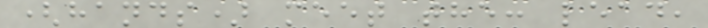(hands) meet the: lead,
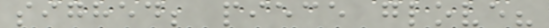sighed; piece glove?
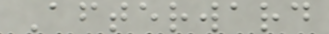Afterward
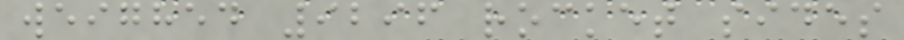weighed 9296 rocket sides
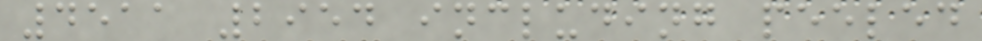4511 2954 including peeled
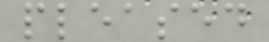pleased
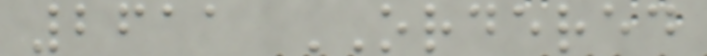2611 ORDERED
